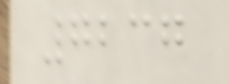7237
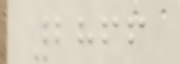2866
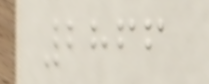2866
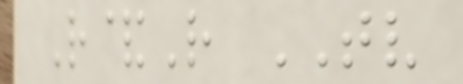R&R TV
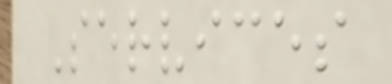Services
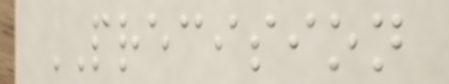PRECISION
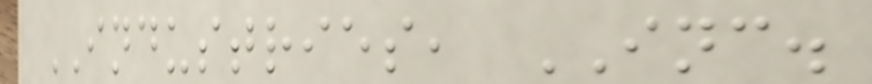INDUSTRIES, INC.
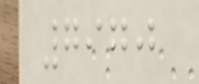7970
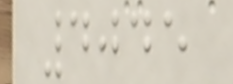4045
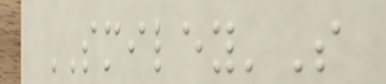SMILEY'S
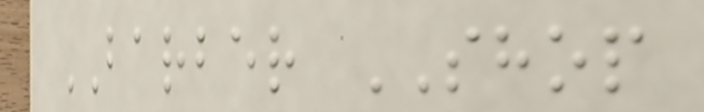BARBER SHOP
